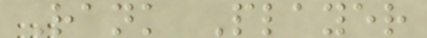Rank Player
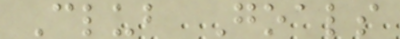Club Goals
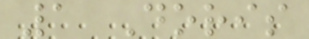1 Doris
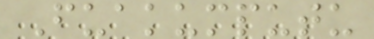Fuakumputu
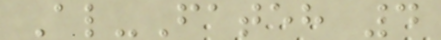Al-Fateh 4
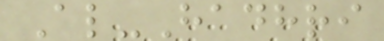Al-Hadhri
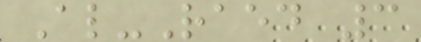Al-Raed 3
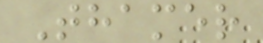Thamer
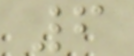6
